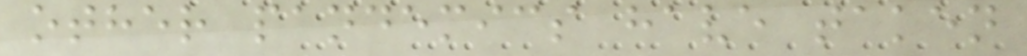other pandemics have taken
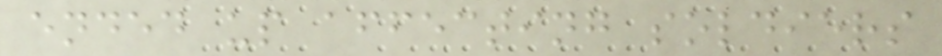ended up affecting soldiers
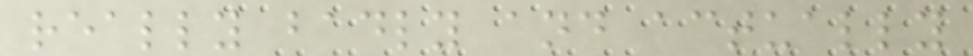really badly and actually
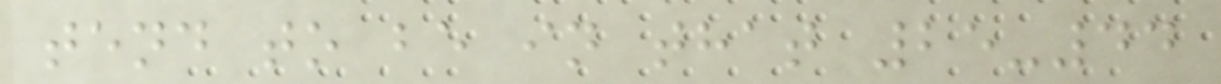tend to be in that 25-44
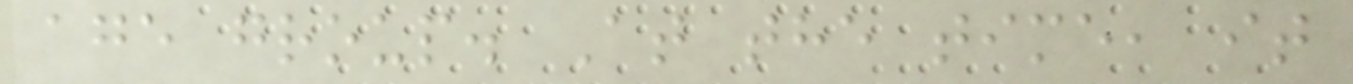age group. At the time, it
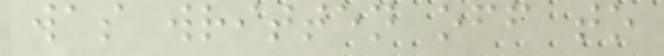was written off to
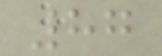87
